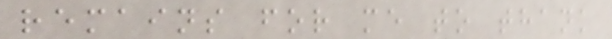remains for me to thank
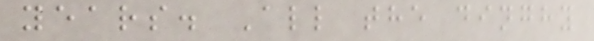years. All the dinghy
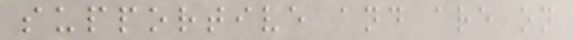supportive and are on
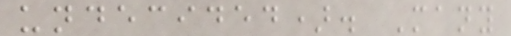undecided). Many
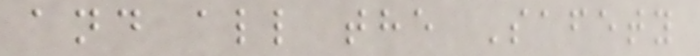and all the Safety
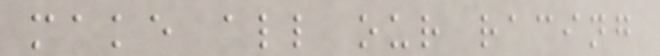make all our racing
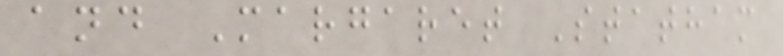and Margaret Statham
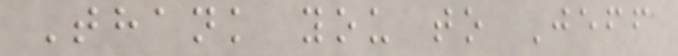Thank you to Jeff
